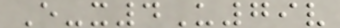E-x4U79v
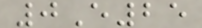0E25
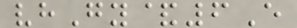vhGy&6E
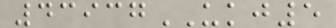43937UKJ5
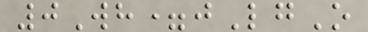0Wh=jLgO
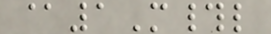@1M#l
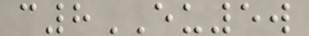c8EU5w
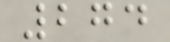274
